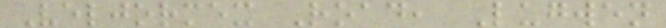Veljormex Road, Lugwen
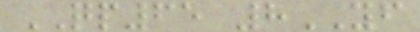QP65 8YF
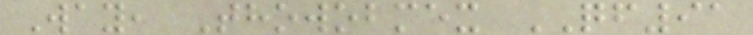Way, Thowobmex QF91
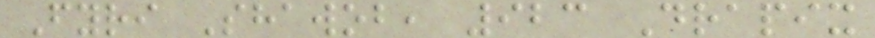Fyri Shawob, 923 Drapix
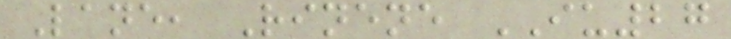Lane, Rinene IU27
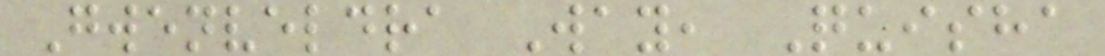Gwenveldra Way, Quisha
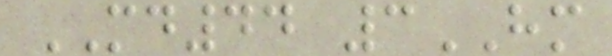MD44 3HM
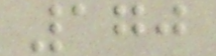170
